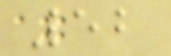52
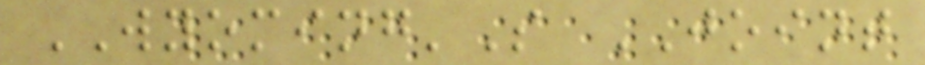WYOMING'S JOINT
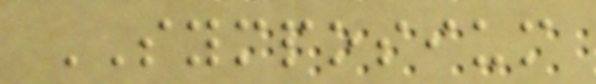SYMPOSIUM
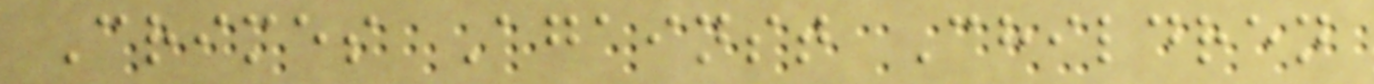Crimes Against Children
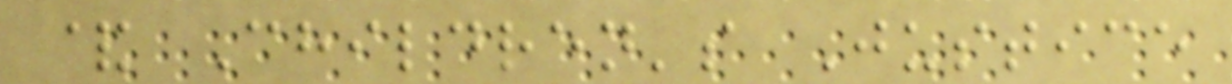& Children's Justice
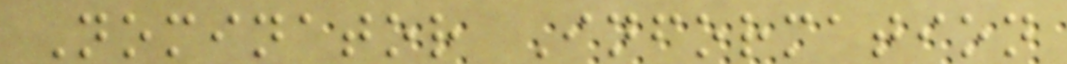Nominator Information
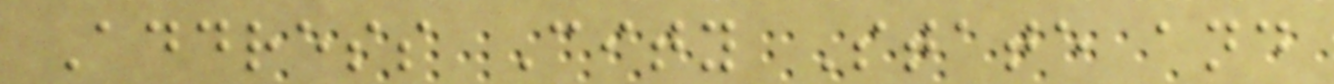Address City State and
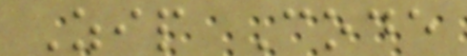Zip Code
